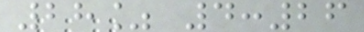28% 4:26
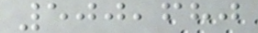500,680
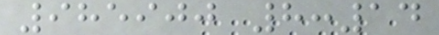985900 8:14
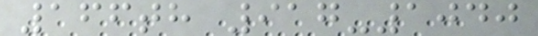166th 917-1040
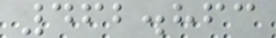462.863
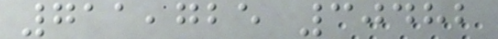711,725 30482
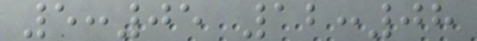5:05 12:08
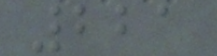221
